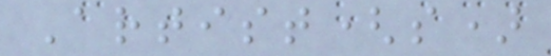Artist(s)
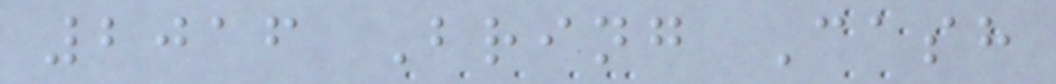2016 Bring Cash
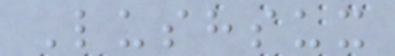Lushsux
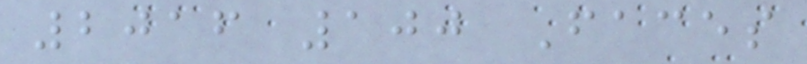2016 100 Faces
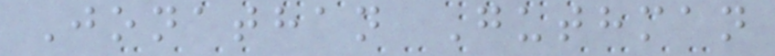Jonathan Guthman
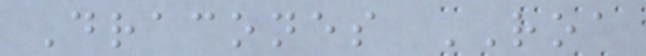Dracones ROA
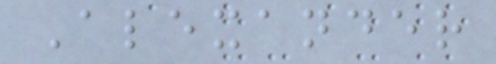Alexander
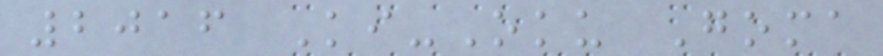2016 Ki-Oku Goma
